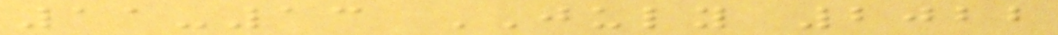11-13 JULY 2022
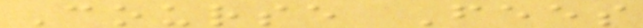Course Fees
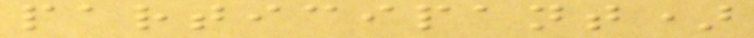participant)
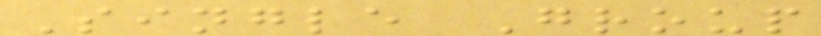Single Group
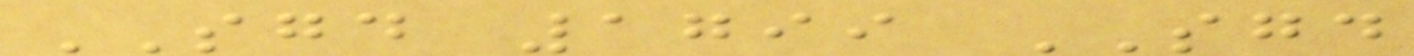SGD 1799 SGD
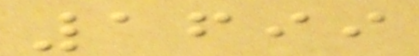1699
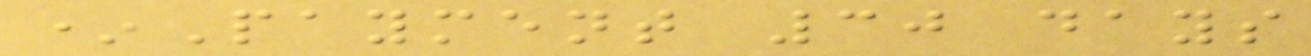*Payment 30 days
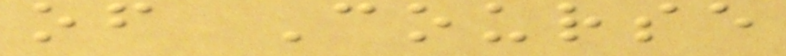of Course
